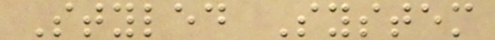Styled System
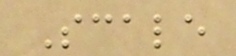Scale
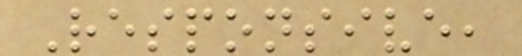Responsive,
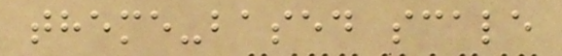theme-based scale
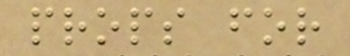props for
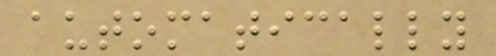automatically
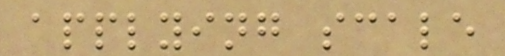applying scale
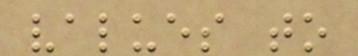values to
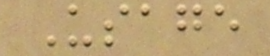Usage
